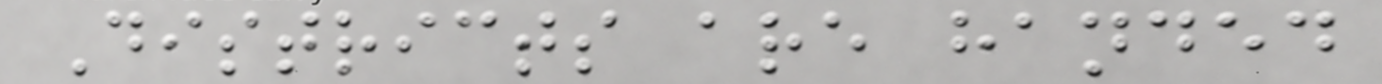Districts are handed
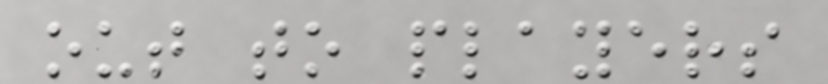out to players
